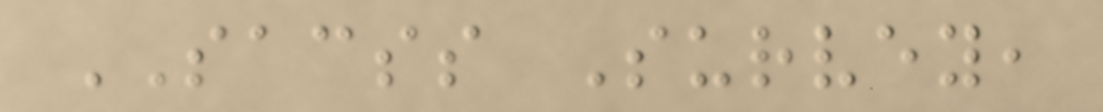SACSS Survey,
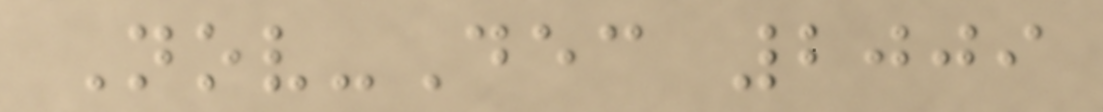Nov-Dec 2009
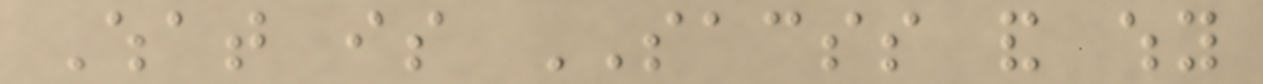What is SACSS and why
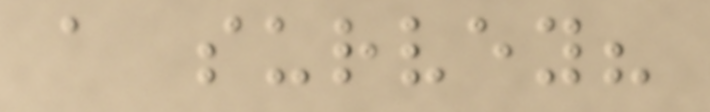a survey?
